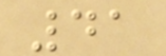41
